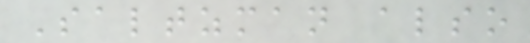Saltzman also
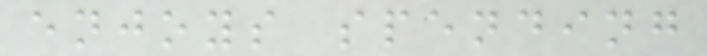enjoys spending
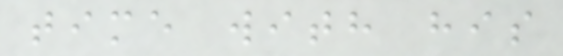time with his
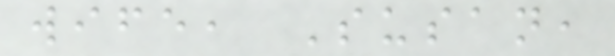wife, Susan,
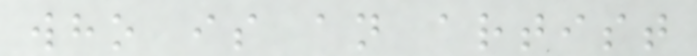who is an artist
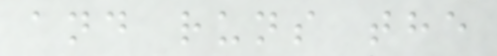and runs the
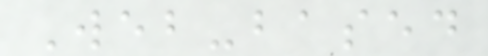Web-based
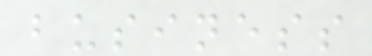business
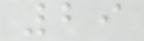29
